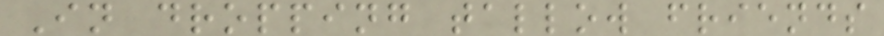In dropping tallow friends
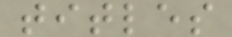titles
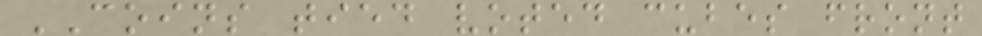COINS tied voted cubes front
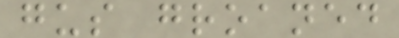gus groaned
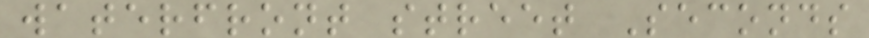waterfront street Seconds
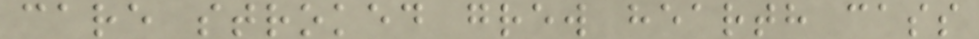care stroked grew hearth cass
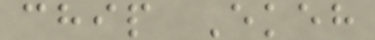chip Ekeh
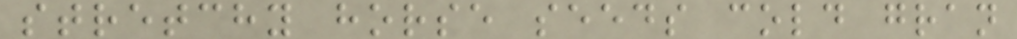stretchy horse seeds cold gran
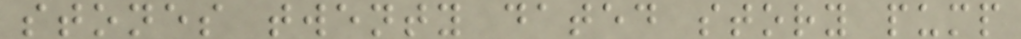stones twenty dated story pump
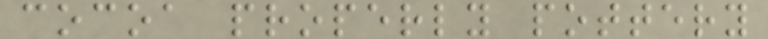cocoa properly pottery
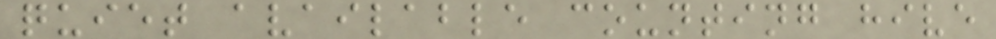quiet available counting hive
